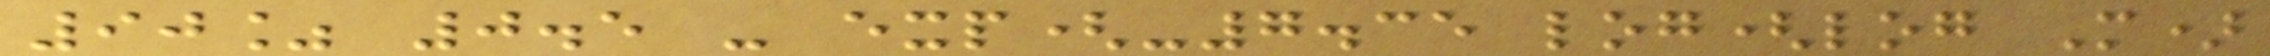90% 0.5 - exp(-7.35 log(log M)
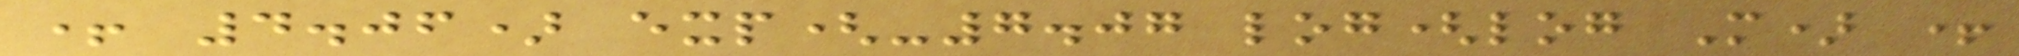+ 4.06) exp(-7.07 log(log M) +
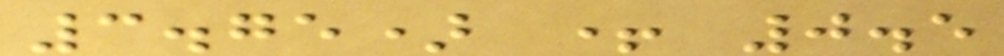3.75) + 0.5
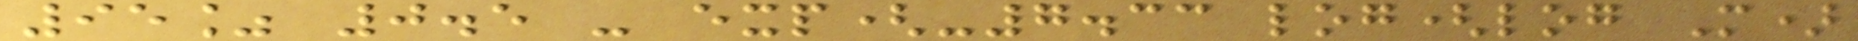95% 0.5 - exp(-7.33 log(log M)
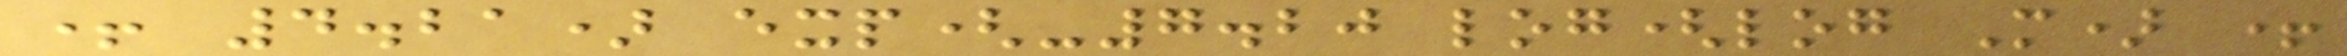+ 4.21) exp(-7.20 log(log M) +
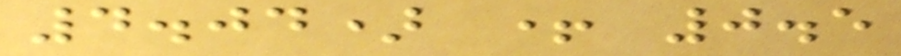4.04) + 0.5
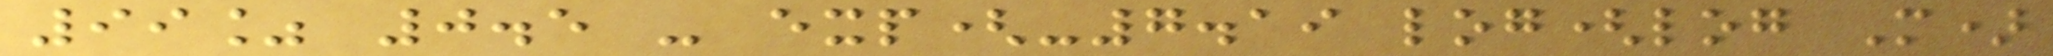99% 0.5 - exp(-7.19 log(log M)
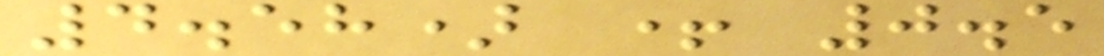4.58) + 0.5
